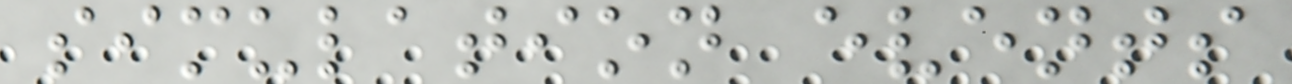simulation events
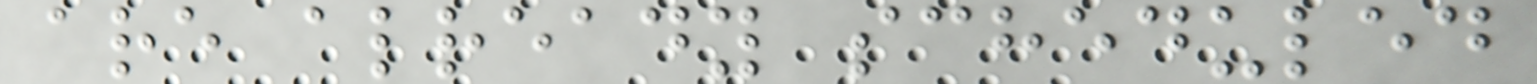are already scheduled
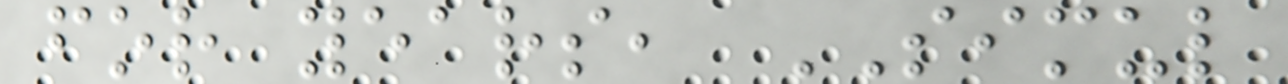for years, SIMUL
